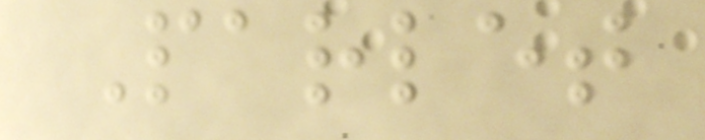Parlet
